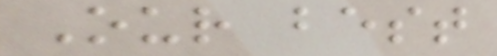Our best
